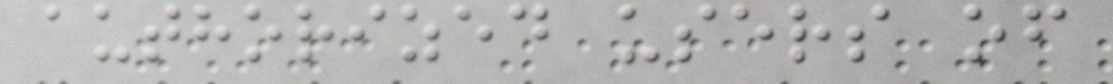authorized users of
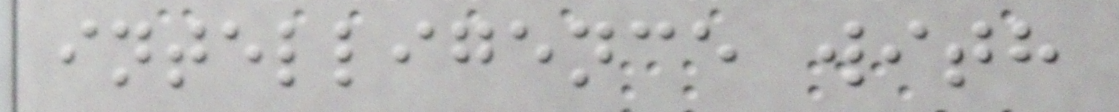intelligence with
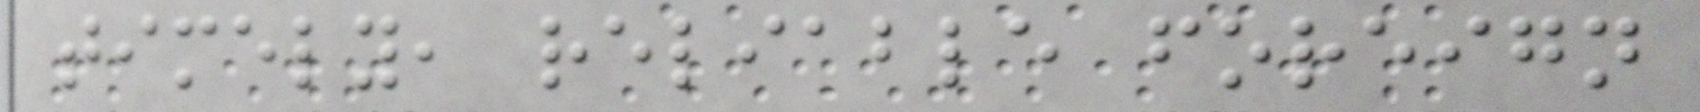timely, reliable foreign
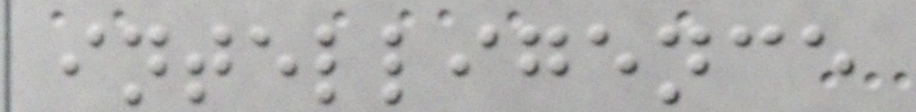intelligence
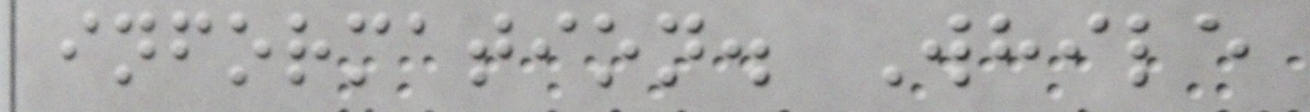information. While
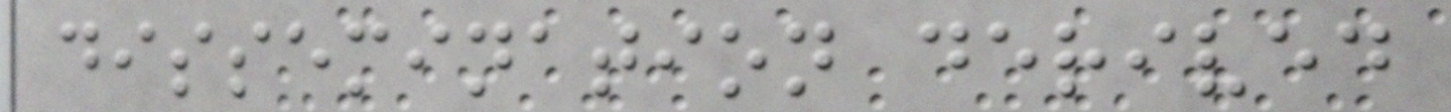dissemination derived
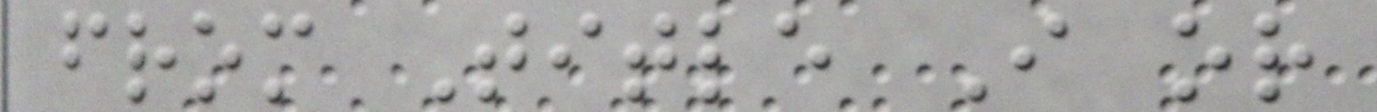from Title I or
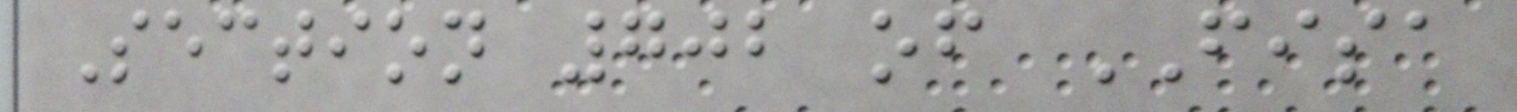Section 702 of FISA
